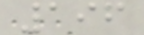196
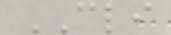CLI
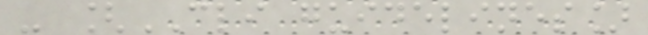- [CLI guidelines]
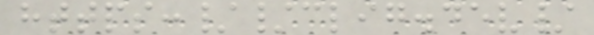https://clig.dev/
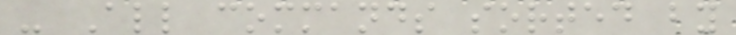- All commands sorted by
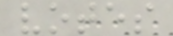votes
